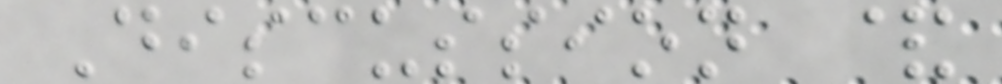Discussion &
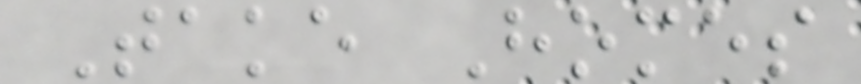Take Homes
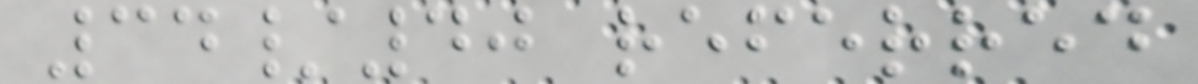34/40 referred
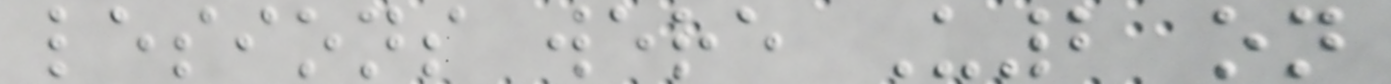lesions were U2 on
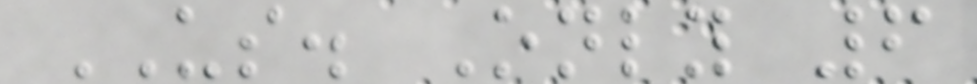US. Only 6
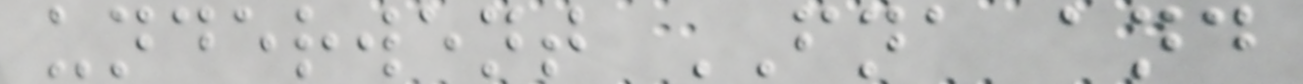underwent FNA and
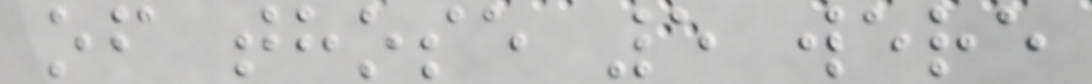of those 5 were
